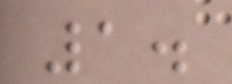1.
